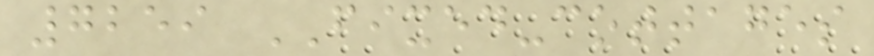7259 FIXED-cottages
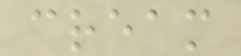cream
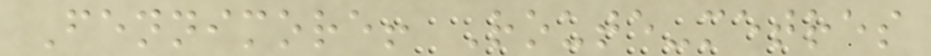Fennimore! Route-metres
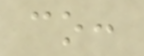co:
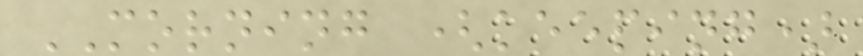MORNING (keeping)
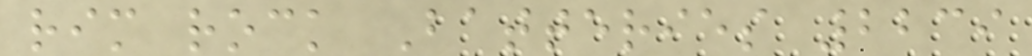rim rock Batteries 2239
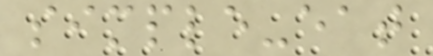simple-eat
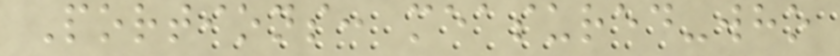Portions: measured-who
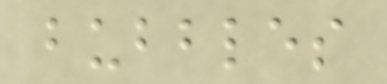bubbles
